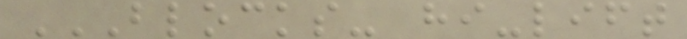BLOCKS- HI-LIFT
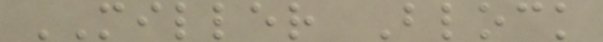MILLER Block
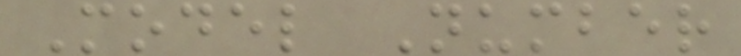Model Number
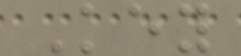Key
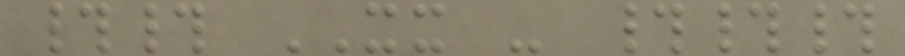## XX - ###
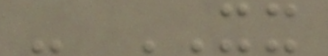- XX
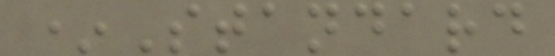*Standard
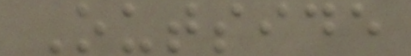Outside
